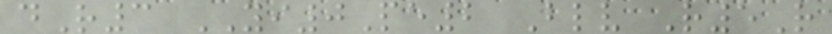dR3 YI0Pe2 Blv R5R
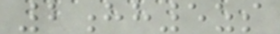2hh5zs
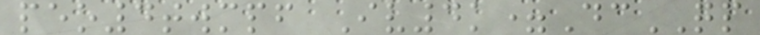peo4twmpf Iv4k=DcQP
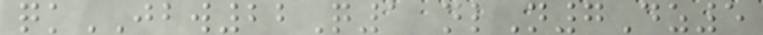qkJBW22Q1 nlN7Dz5
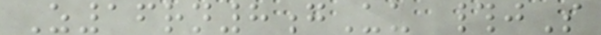Z16rn8gUu #jS
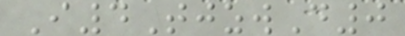I4TjzwD0
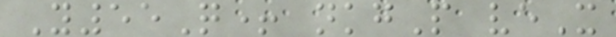Y55Q+ nkgP veX
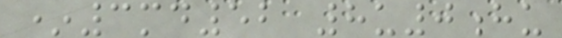*3md52 8u0hu
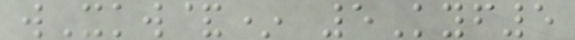wXkw&* 5Kyf5
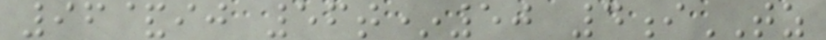96&ij 56t*50 4iTZ
